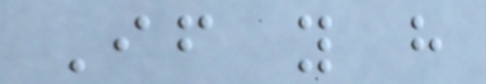If you have
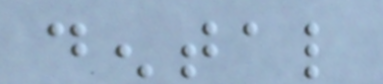dental
